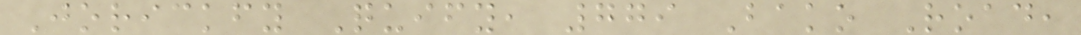Jorickfy Quify, 779 Bako Road,
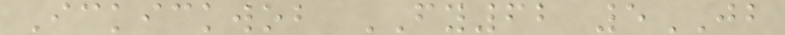Ickickwob FY62 5JB
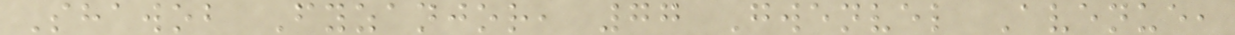Shawob Fyzanjor, 77 Gwenvel Avenue,
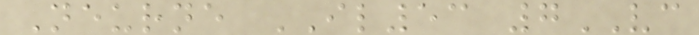Neurne IL53 7VC
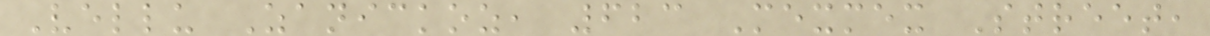Vellu Zanickoz, 623 Mexmex Street,
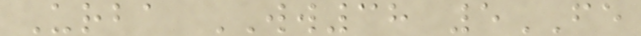Urba WW38 5FE
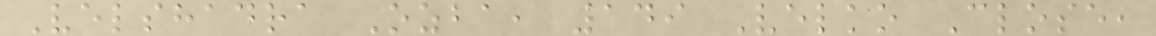Velshadra Ozba, 149 Velko Close,
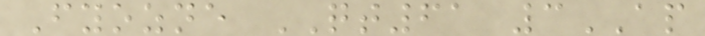Fyozne QT61 3AP
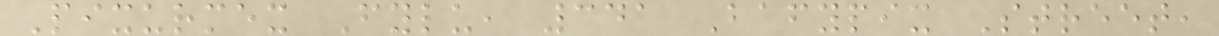Pixurmex Fylu, 341 Bafypix Street,
